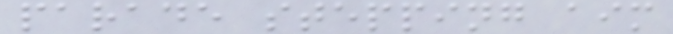parade stepping aim
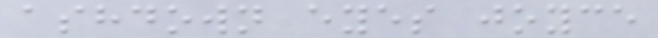ashdown eyes joyce
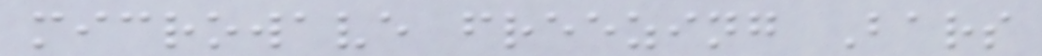microwave freezing Bars
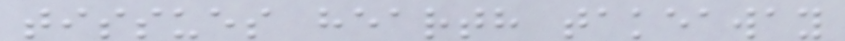tissues hearth takeaway
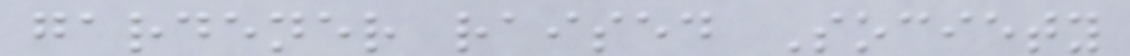gardener raised Society
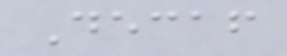Decaf
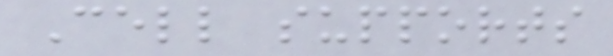Cell supports
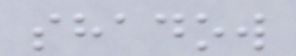shadow
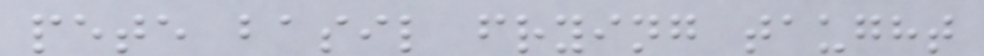pete basil frying taught
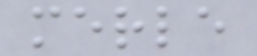merle
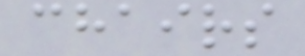chairs
